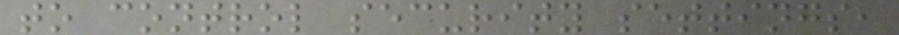to control security settings,
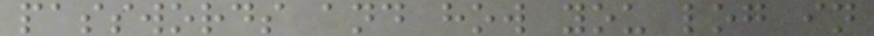passwords and how you log in
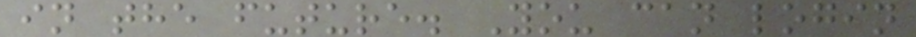in the future. You can login
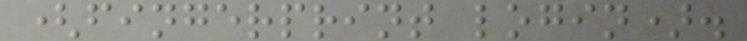(fingerprint login).
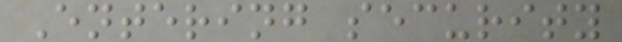Entering security
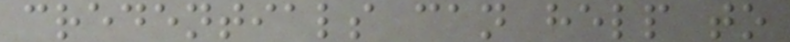credentials can help to
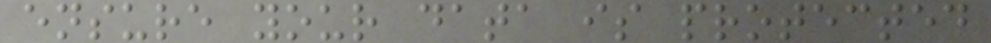ensure your data is protected
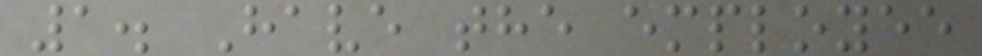1. Have the employee
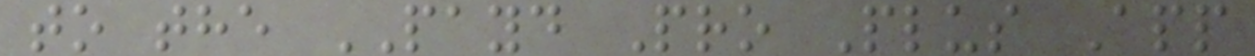to the PAYD Pro Plus App
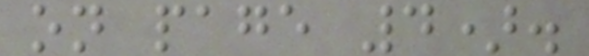on page 4).
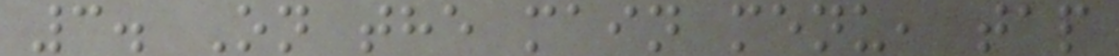3. On the main menu, tap
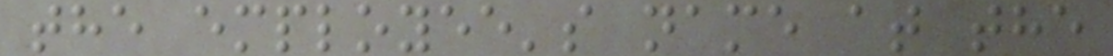the employee's name at the
